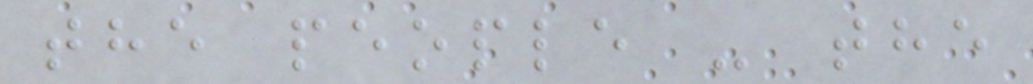the people - the
